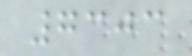7303
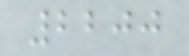2200
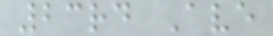23rd Ave
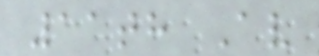11th Av
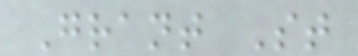Grant St
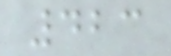423
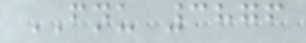FNU 3876
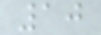10
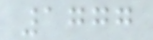1777
